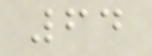64
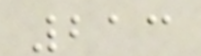213
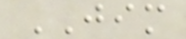JIM
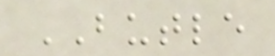BUTLE
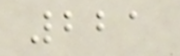221
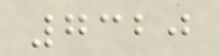7320
